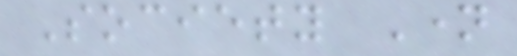Society Name
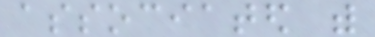associated with
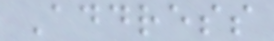Address
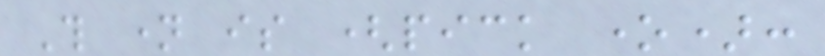This name is (pick one):
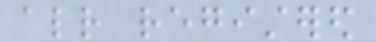already registered
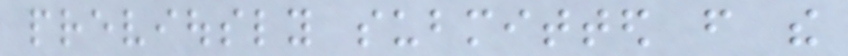previously submitted from the
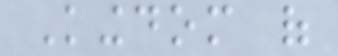Kingdom of
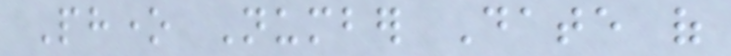Phone Number Date of
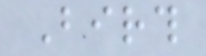Birth
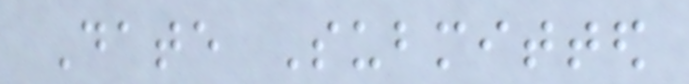Date Submitted
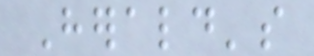Herald's
